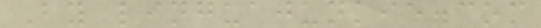By linguajunkie.com
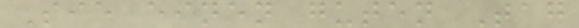Sie einen guten Tag
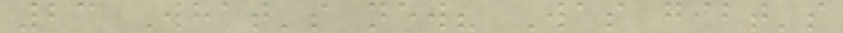23 What's new? Was gibt's
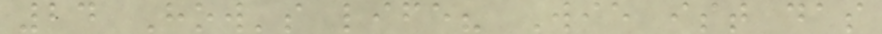24 How's life? Wie ist das
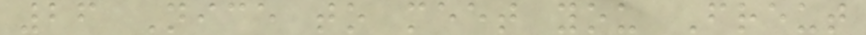26 Nice to meet you Freut
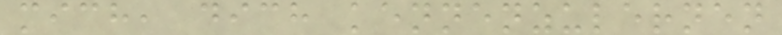mich, dich kennenzulernen
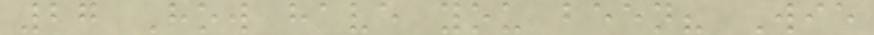27 How have you been? Wie
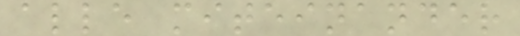alle miteinander
